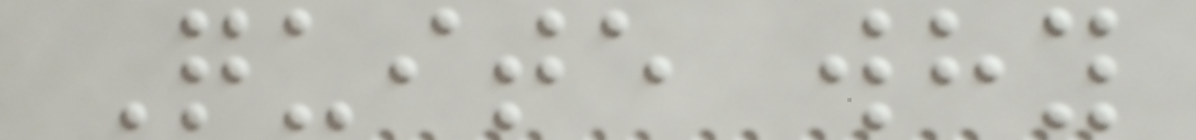Quite why
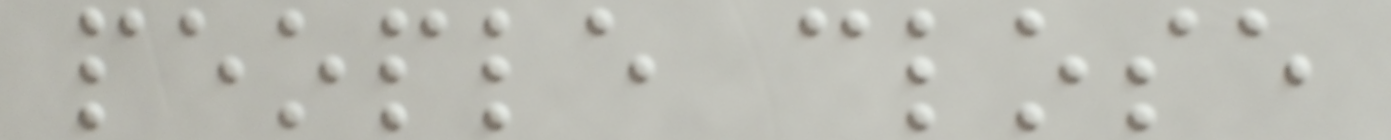people close
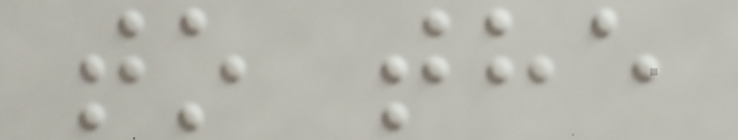to the
